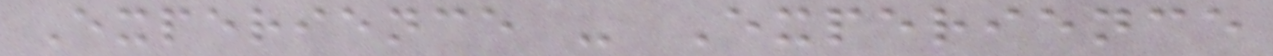Experience - Experience
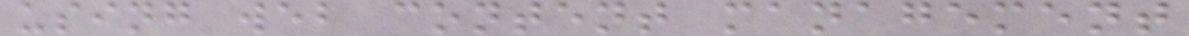using web content management
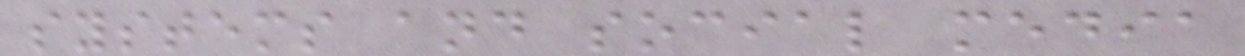systems and social media
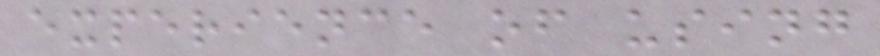experience of using
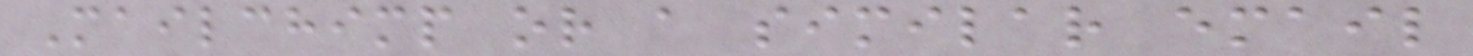Mailchimp or a similar email
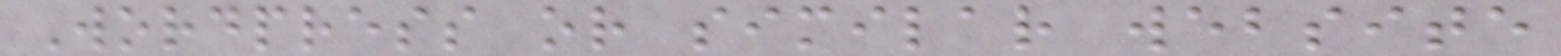Wordpress or similar website
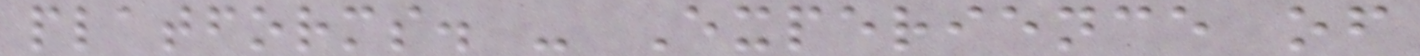platforms. - Experience of
